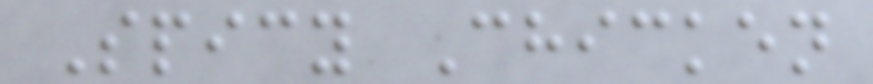Spicy Chicken
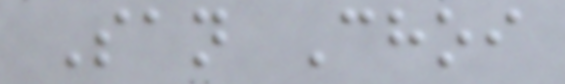San Choi
